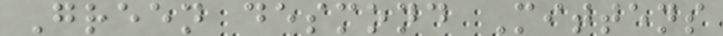Green desmond Mittens
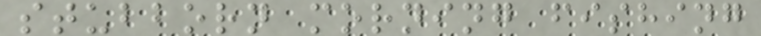stubborn morning fishing
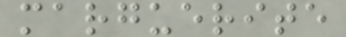marguerite
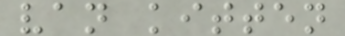van kitten
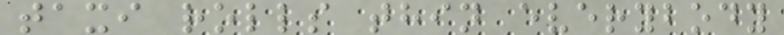taxi rolls thin everybody
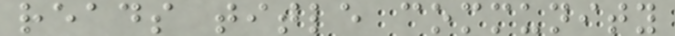reads title community
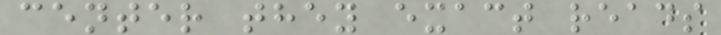center they exact reads
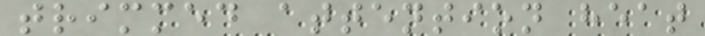trimmed attention heat
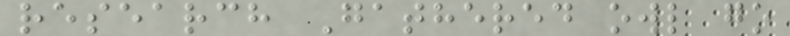research Gathered owl go
